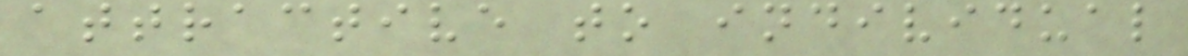attractive to individual
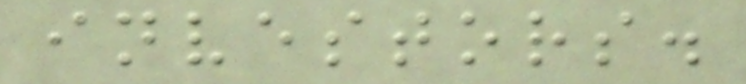investors.
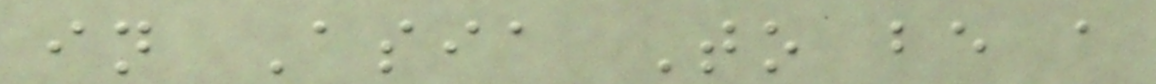in Asia To be a
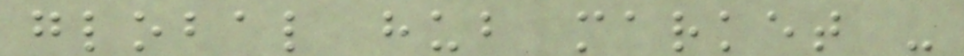global hub market -
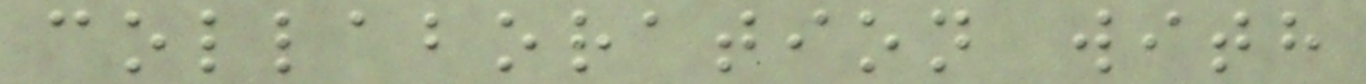collaboration with
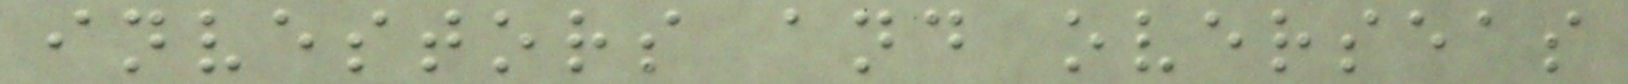investors and overseas
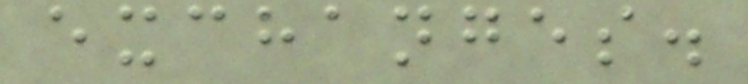exchanges.
